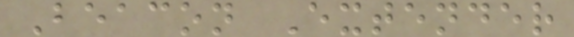Beacon Extender
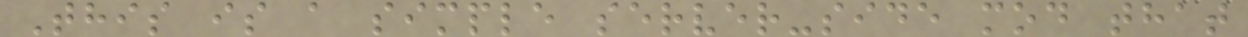This is a simple server-side mod that
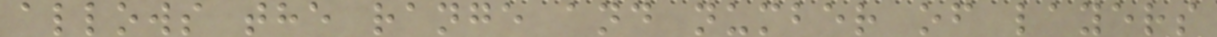allows the range and number of layers
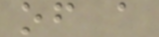of a
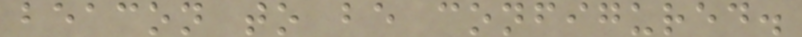beacon to be configured.
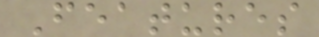Features
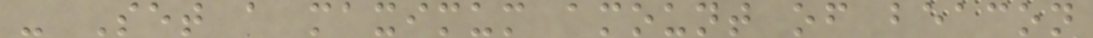- Set a maximum amount of beacon
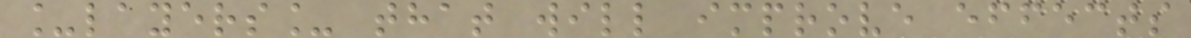_layers_ that will improve effects
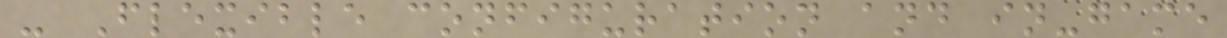- Flexible configuration and in-game
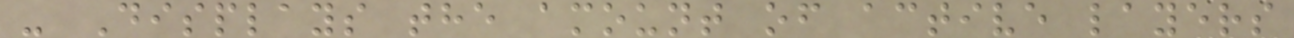- Displays the amount of active layers
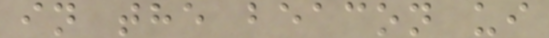in the beacon ui
